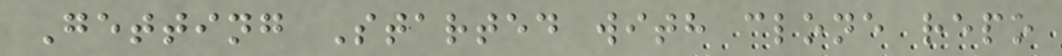Getting Started with clone repo
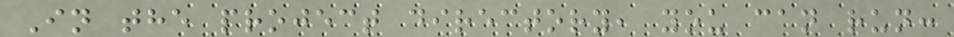In the project directory, you can run:
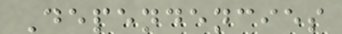Dependencies
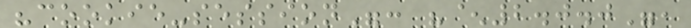"cookie-session": "^2.0.0",
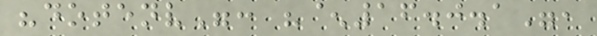"dotenv": "^16.0.1",
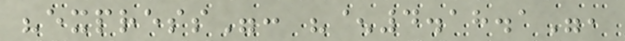"express": "^4.18.1",
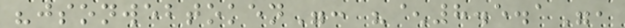"jsonwebtoken": "^8.5.1",
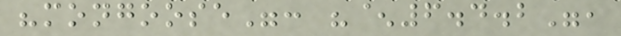"mongoose": "^6.4.2",
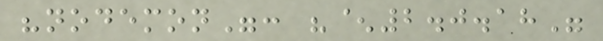"nodemon": "^2.0.18"
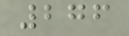276
